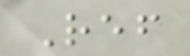Ref
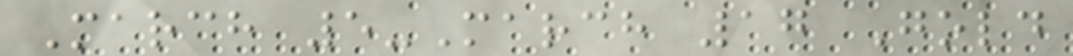March 5-March 17 Gold
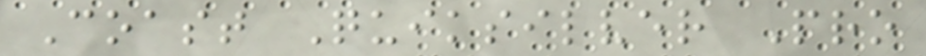Coast Quiksilver Pro
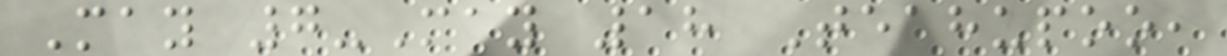May 7-May 18 Teahupoo,
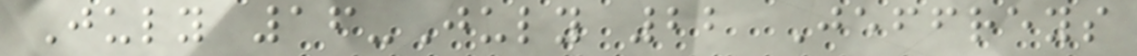July 16-July 22 Jeffreys
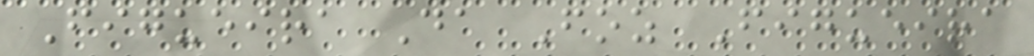Figueira Da Foz Figueira
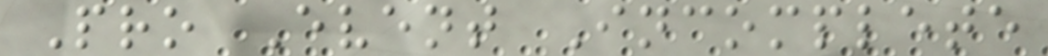Pro Event Incomplete
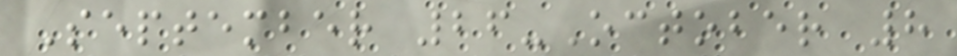September 26-October 8
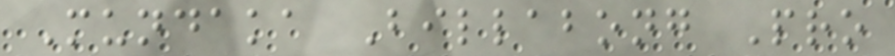Mundaka Billabong Pro
